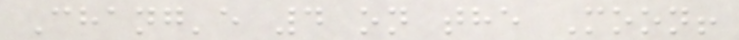Chang'e 4 on the Moon!
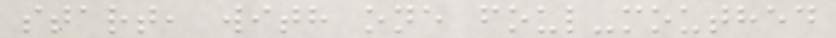start, with one foul-mouthed
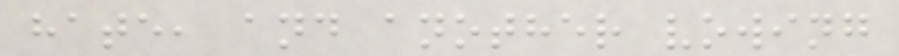hate, and another vowing
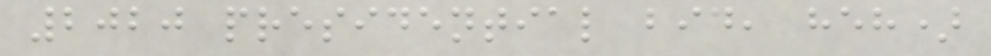2020 presidential bid, heh)
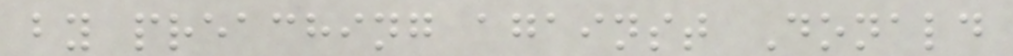by preaching against Donald
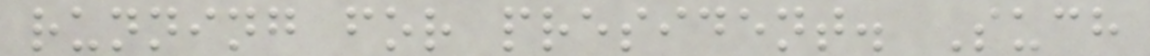running for president. Such
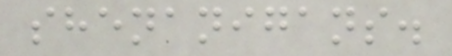shenanigans.
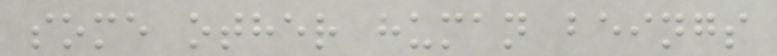some other human beings
